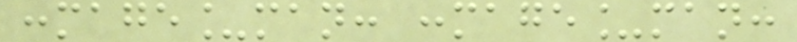:mage_man: :mage_man:
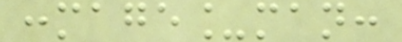:mage_man:
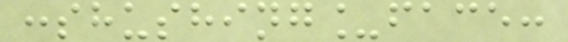:shushing_face:
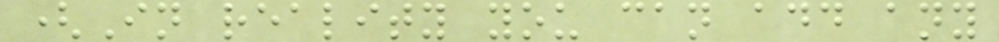(In reality you can add any
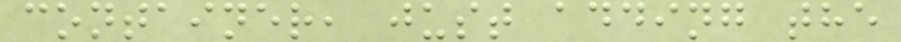container, just adding the
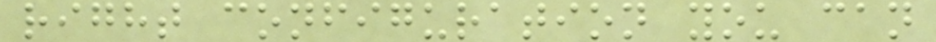right configuration you can
